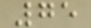75
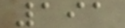191
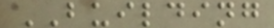BUILDING
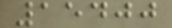15400
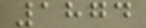1874
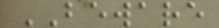BEWARE
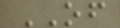OF
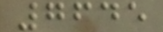7645
